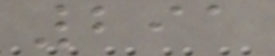291
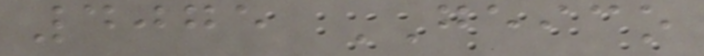4075 GEICO
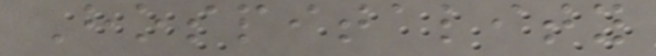Hospitality
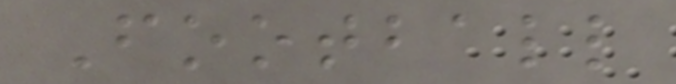Football
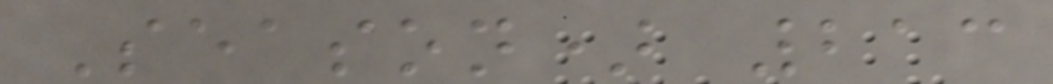Season) 213
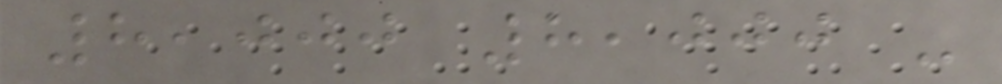8,000 8,000 -
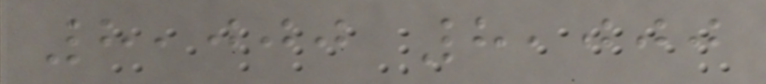8,000 8,000
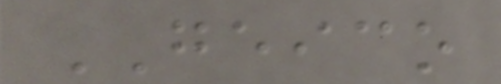GEICO
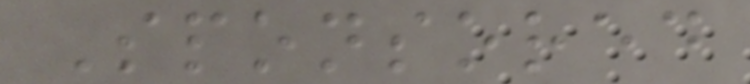Sponsored
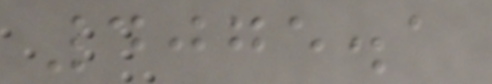4075.1
